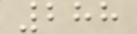288
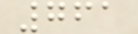761
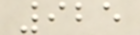925
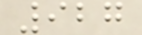927
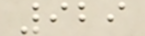929
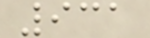931
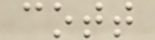cott
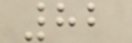82
